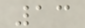13
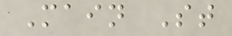Main St
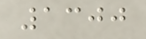1300
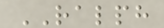RALPH
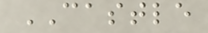CASTLE
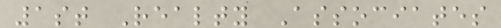1st Realty Associates
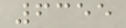6355
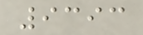9393
